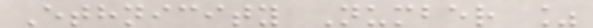Ethnicity Number %
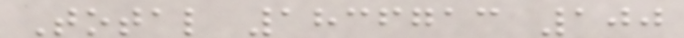Total 1836713 100
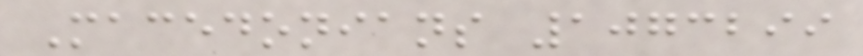Macedonians 1073299
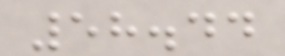58.44
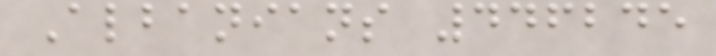Albanians 446245
